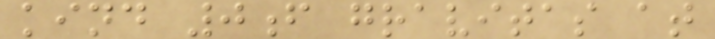kind 0f gravitas at
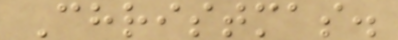Christmas.
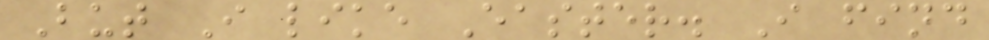But I like Easter. I find
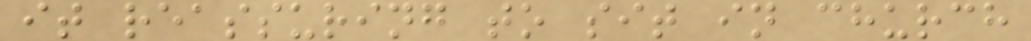it reassuring to sit in church
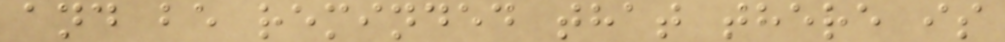and be reminded that there is
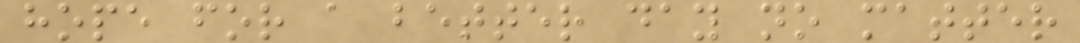hope for a better day no matter
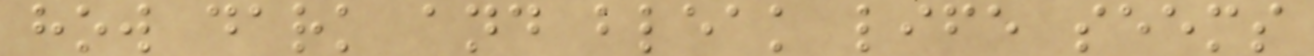how dark and bleak life seems
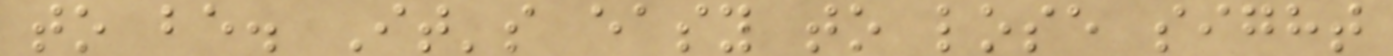to be. It's easy to lose sight
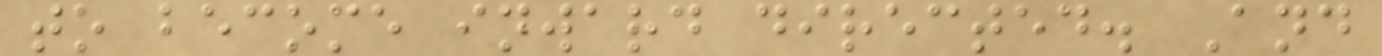to become inward directed. And
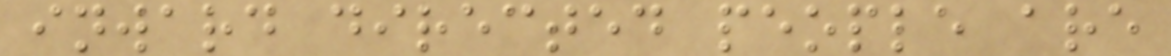inward directed people are
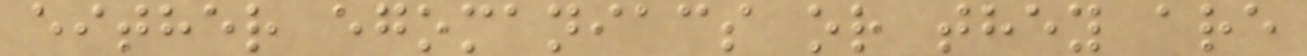either egomaniacs or they are
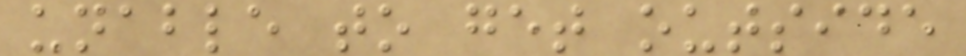unable to get outside
